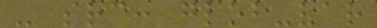- src: glob-var
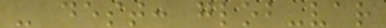- dest: glob-var
